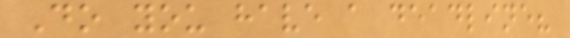Do you have a deadline?
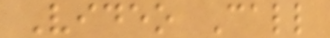Video Call
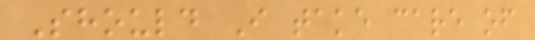Should I take care of
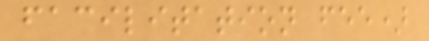facilitation fee)
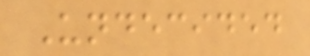Undecided
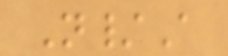N/A
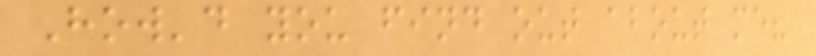How'd you find out about me?
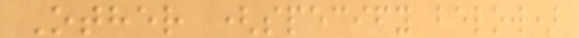Other (specify below)
